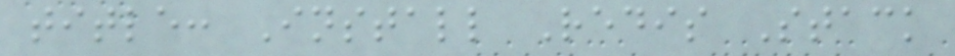title: Install Redis Stack
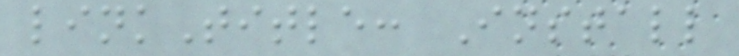linkTitle: Install
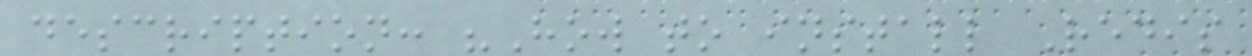description: "How to install Redis
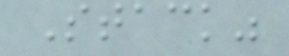Stack"
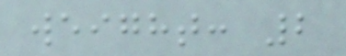weight: 2
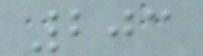203
